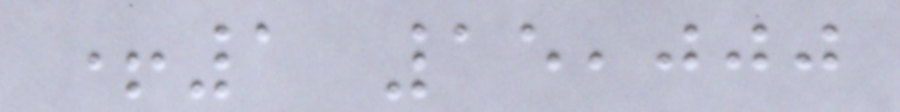+1 15,000
